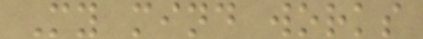My mind works
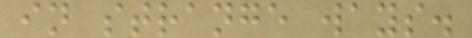in strange ways.
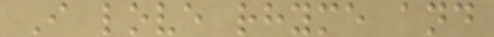I love rhyme and
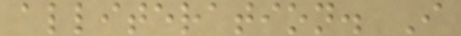alliteration. I
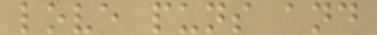love puns and
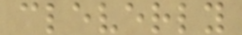cleverly
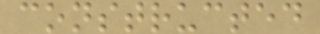constructed
